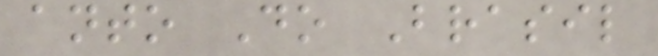anto Do Brasil
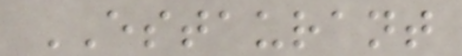ESTAURANT
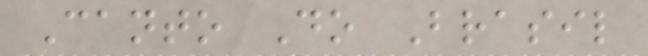Canto Do Brasil
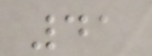41
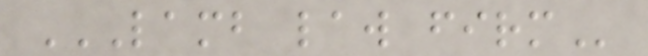LAMB LAW FIRM
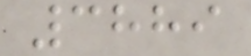3889
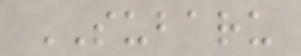SUBARU
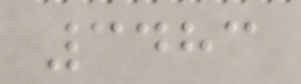3483
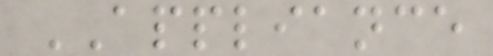APPLIANCE
